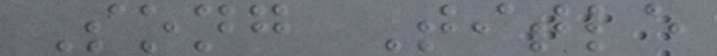Song Title
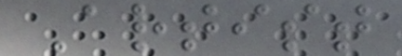Artist
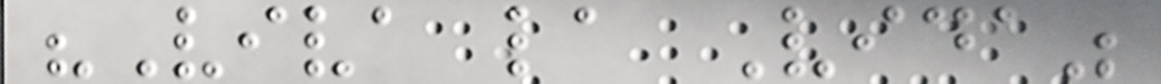"Viva la Vida"
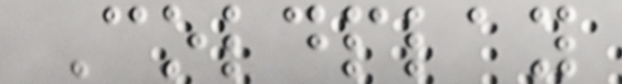Coldplay
